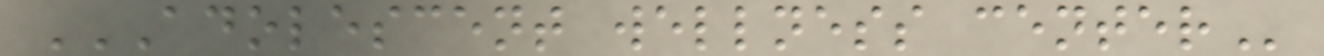ADOLESCENT WELLNESS CENTER
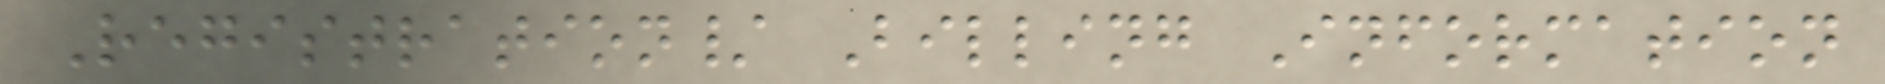Registration/ Billing Information
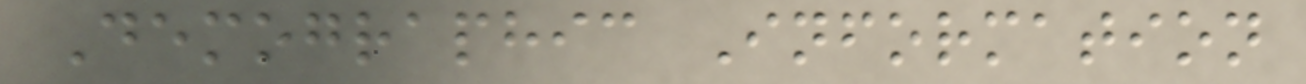Demographic Information
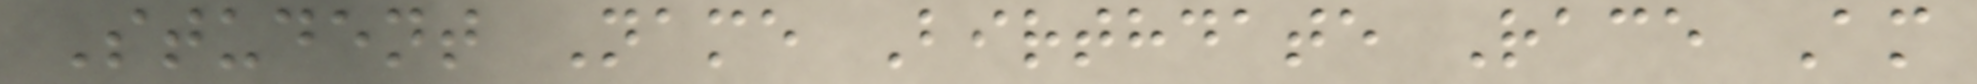Student Name Birthdate Race Am
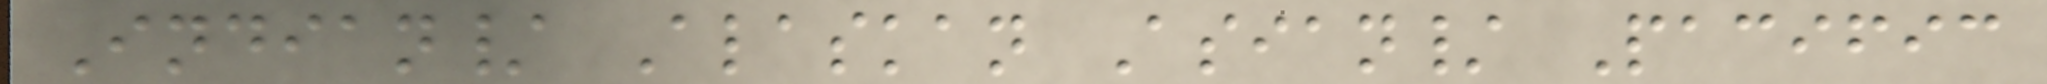Indian/ Alaskan Asian/ Pacific
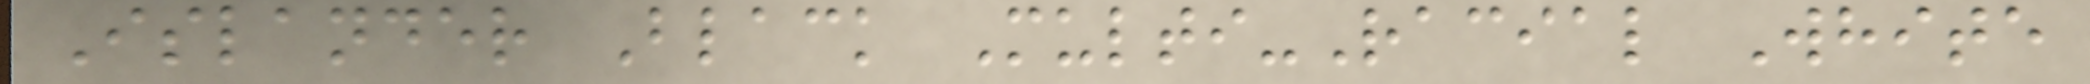Islander Black Multi-Racial White
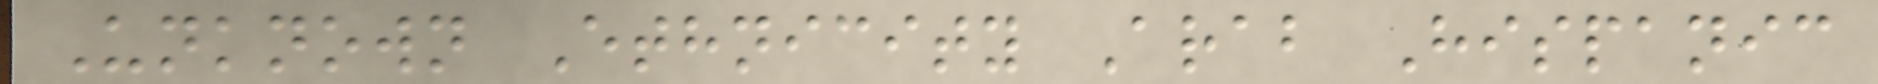Unknown Ethnicity Arab Hispanic
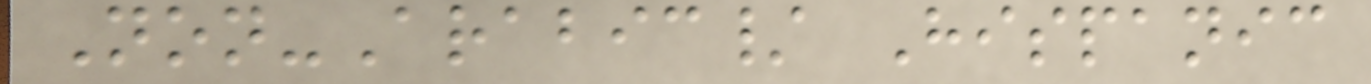Non-Arabic/ Hispanic
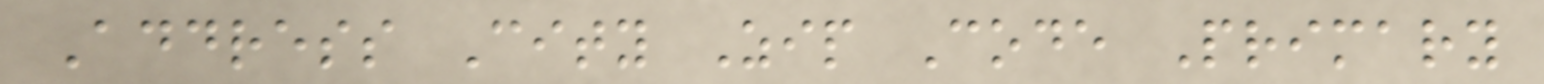Address City Zip Code Primary
